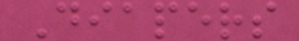Diapers
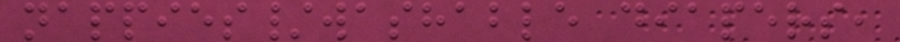nappies/washable diapers,
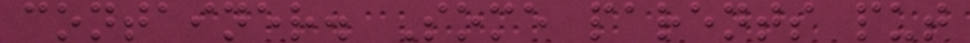container. Some parents put
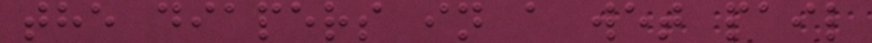the diapers in a wet pail
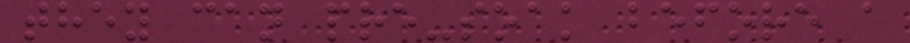they can pre-soak before a
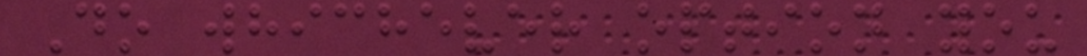Do whichever option you
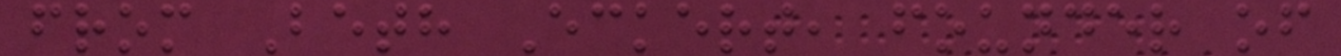from Beth Eckert, founder of
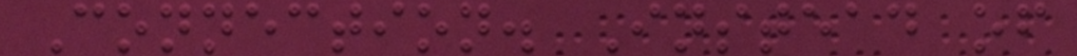Connection. Instead of
